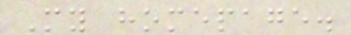My homepage.
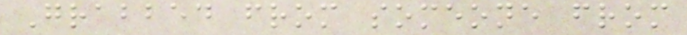Grabbed from someone from
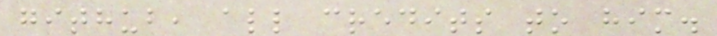github, all credits to him.
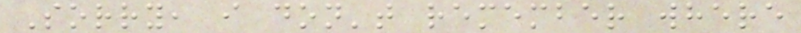Sorry, i don't remember where
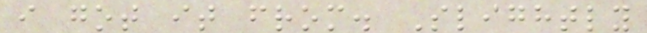i got it from. Slightly
